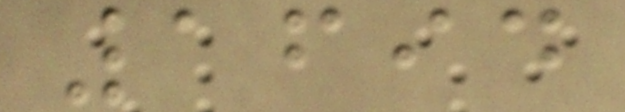1694
